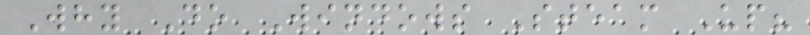Why Do Windows Steam Up?
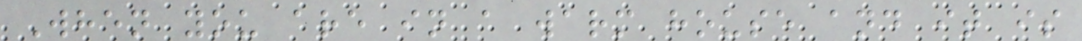When you are in a warm house and it is
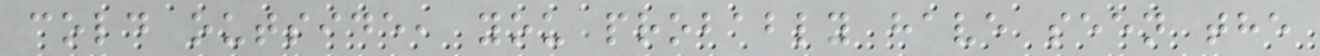cold outside, you probably have seen the
